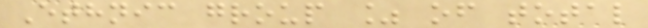Ethnic group % of total
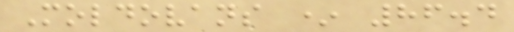Moldovans * 86.4
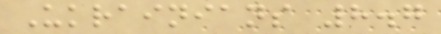Ukrainians 8.7
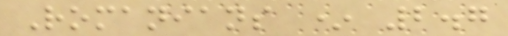Romanians * 2.7
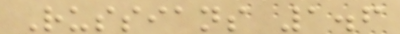Russians 1.6
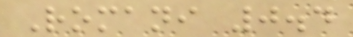Romani 0.4
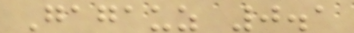Gagauz 0.1
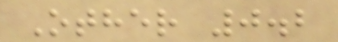Other 0.2
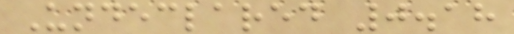Undeclared 0.18
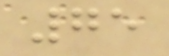75
